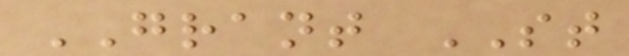GRANT ST
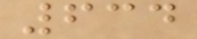634
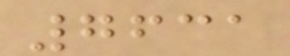7631
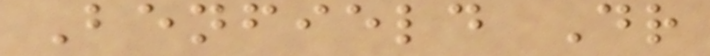Benfield Dr
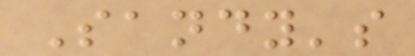Sandy's
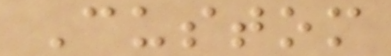Custom
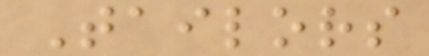Tailors
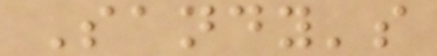Sandy's
